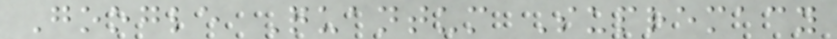Google Quantum Supremacy
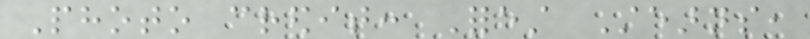Photo credit: Forest Stearns,
